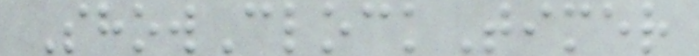ShowClockTimer
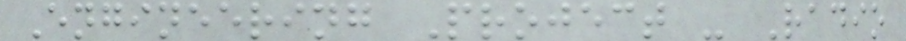Engineering Project - Radio
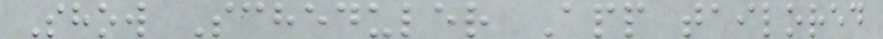Show Scheduler App tailored
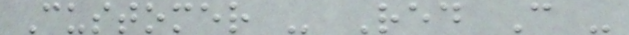Customer - Red C -
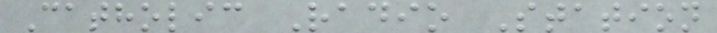Catholic Radio Station
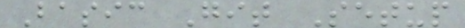Basic Git Setup
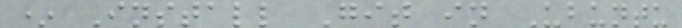* Install Git in Ubuntu
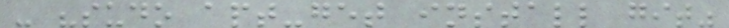- "sudo apt-get install git"
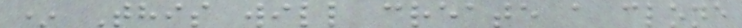* This will create a clone
